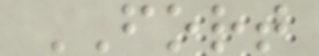FORT
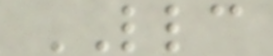LLC
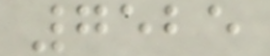7525
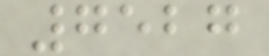7527
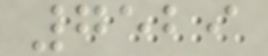7529
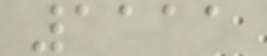1111
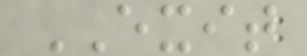EXIT
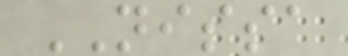NISSA
